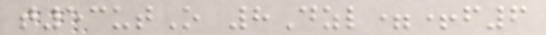t53utO 8Dzl=+f6
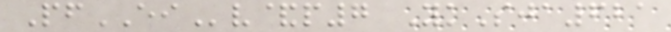PfEIv&p7 YkSja621
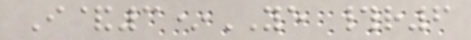I&3*YE #r6
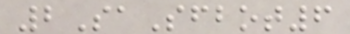2SaSfbot6
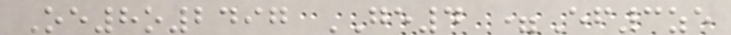Oe8o2497 GE4 =Ef3ze
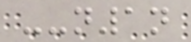--n1n
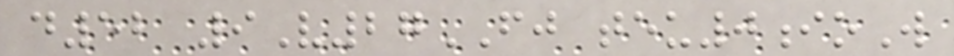d52 9V27FJ teu0ioW
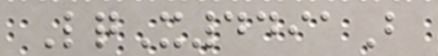LqX4491B
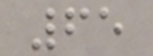65
